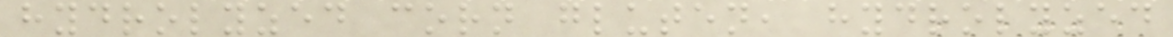hydrolyzed corn gluten, hydrolyzed
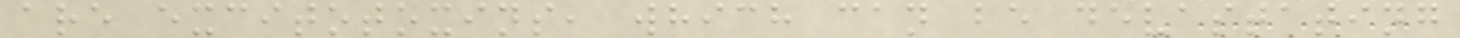are excitotoxins, which can be devastating
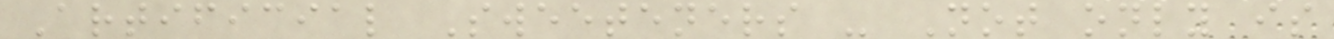Artificial Sweeteners - Not only is
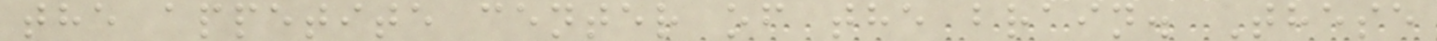the appetite center of the brain. These
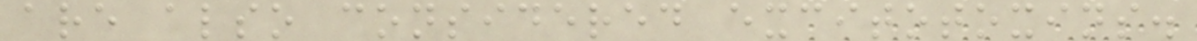are also considered excitotoxins.
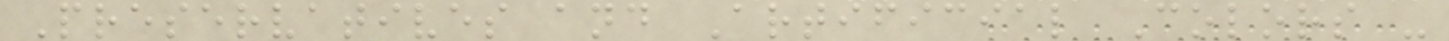Preservatives and Artificial Colors -
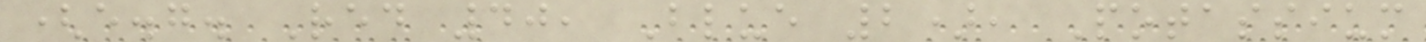(e.g. Red 40, Blue 2), Potassium
